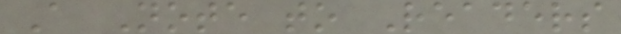A Note to Readers
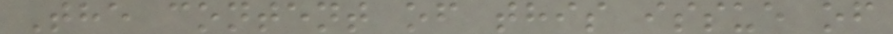The content of this issue of
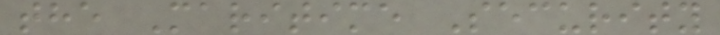the Maritime Security
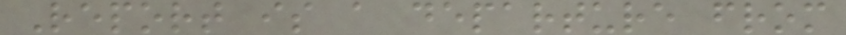Report is a departure from
